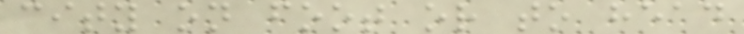city on foot or to head
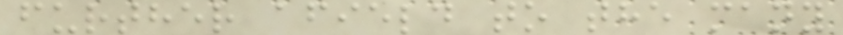further afield to the many
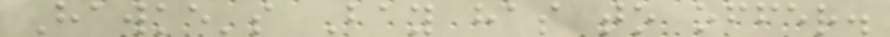Hawke's Bay has to offer.
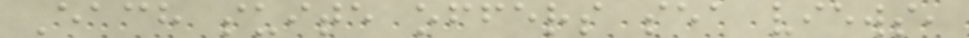Each suite offers sea views,
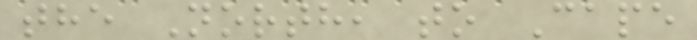the North, to Cape
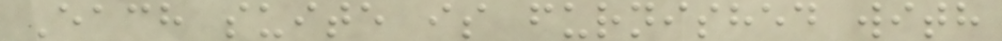Each suite is furnished with
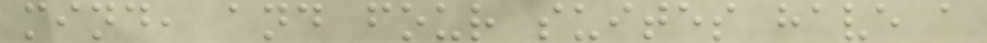mind, and four suites have a
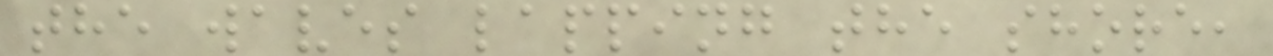the waves lapping the shore,
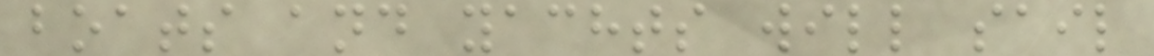boats and yachts will sail
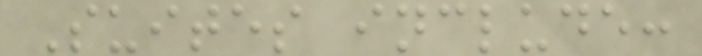Suites include:
